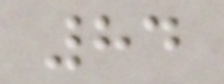84
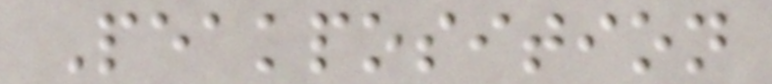Peakposition
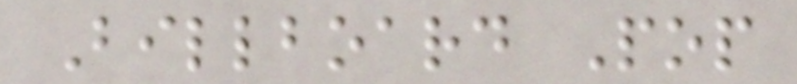Billboard Pop
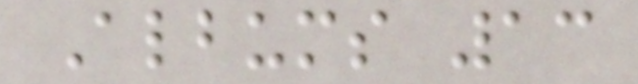Albums 13
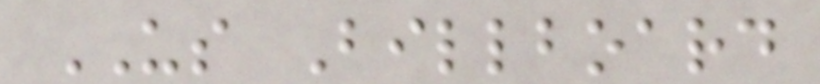US Billboard
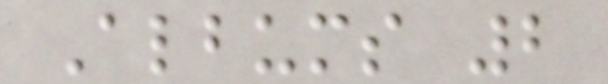Albums 2
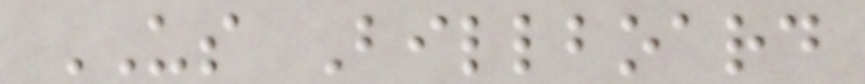US Billboard
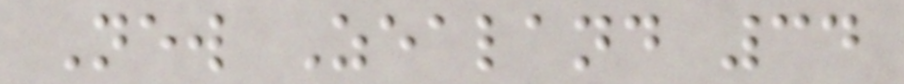New Zealand 34
